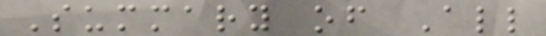Summary of All
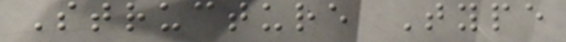Structure Type
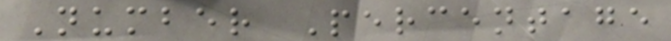Number Percentage
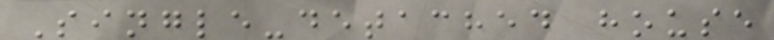Single-detached house
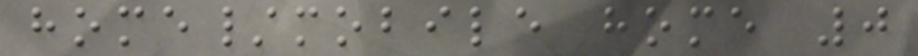home/mobile home 0
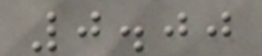0.00
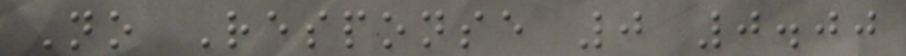No Response 0 0.00
